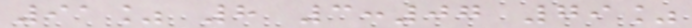91% 8 3:07 79%
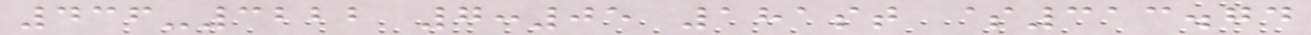436-3222 7:05 181st $313.74
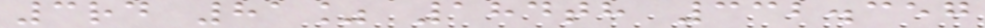3rd 81% 184th 332.357
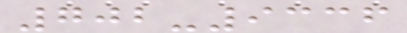702-9336
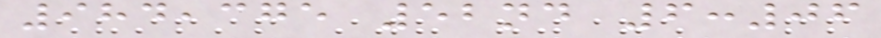984,375 52nd 6:06
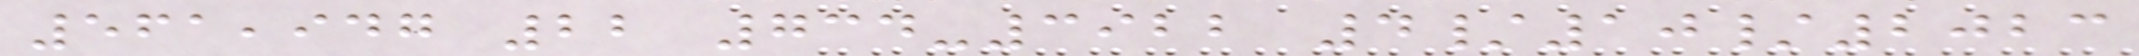561,947 22 734-3922 4/10/2023
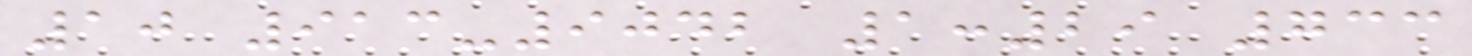10 913-9042 1:29 733
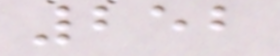252
